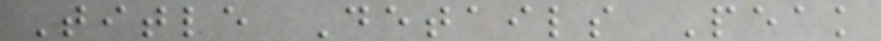Title Details Peak
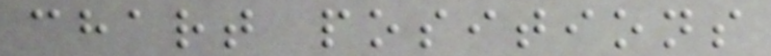chart positions
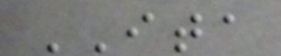ITA
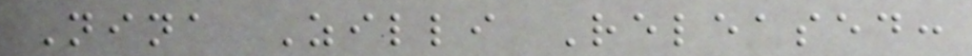Nina Zilli Released:
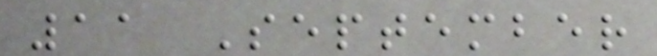11 September
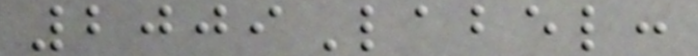2009Label:
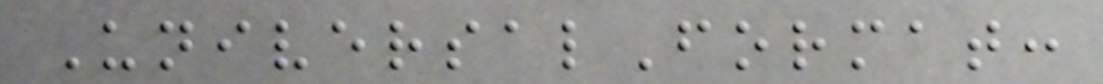UniversalFormat:
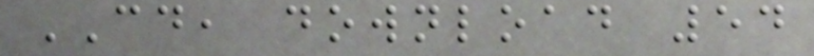CD, download 54
